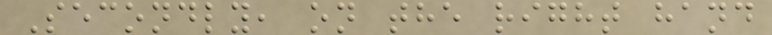Secondly, on the right hand
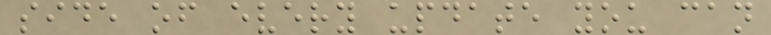side of every update you can
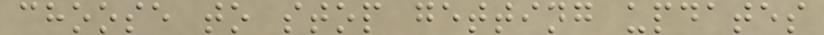choose to stop getting updates
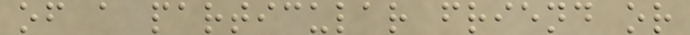of a particular friend or
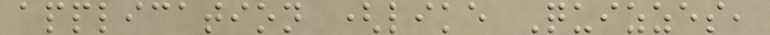application (like Quizzes,
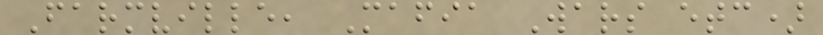Farmville, Mafia Wars etc)
